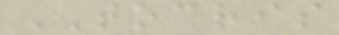TOCRIS
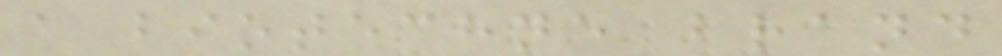a biotechne brand
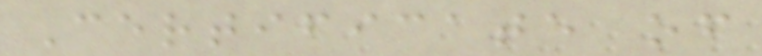Certificate of
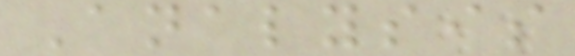Analysis
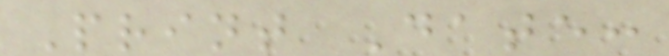Print Date:
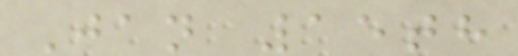Jan 15th
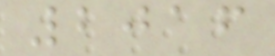2016
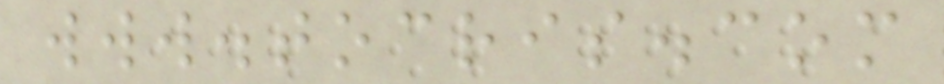www.tocris.com
